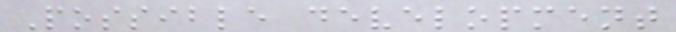Possible development
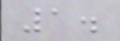1.
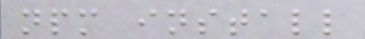npm install
